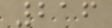216
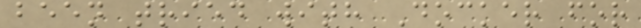been tried with Docker for
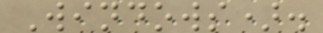Windows).
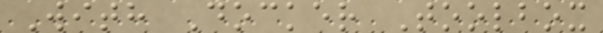With Docker Toolbox
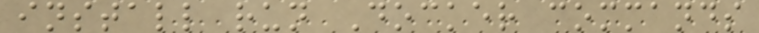install run Docker commands
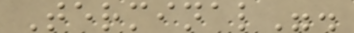Terminal".
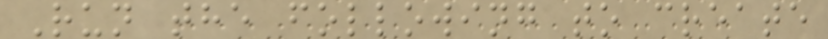Run the following to create
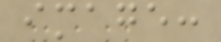image:
